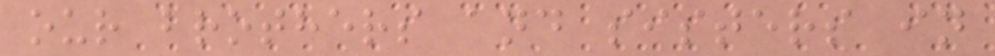our brothers and sisters in
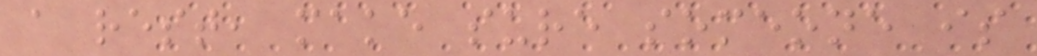a rest, make sure someone is
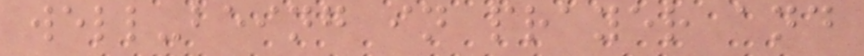well-being in prayer and
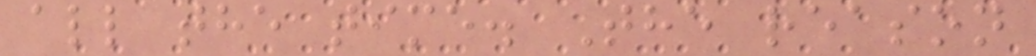all the time. The reason
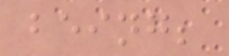being;
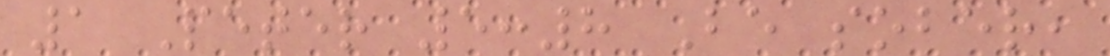1 Peter 5:8 Be sober,
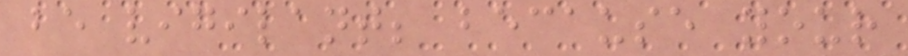be vigilant; because your
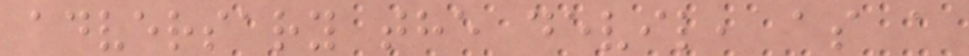adversary the devil, as a
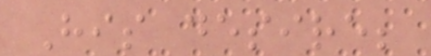His desire;
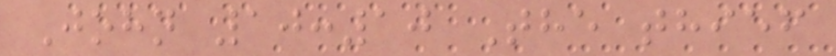John 10:10 The thief
